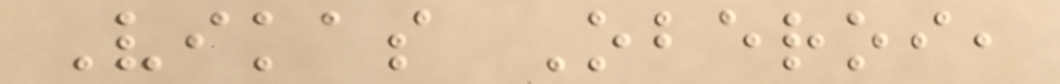Vikas Oberoi,
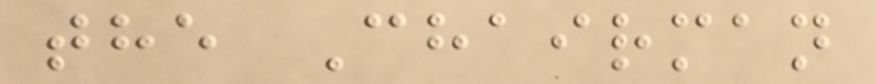the Chairman
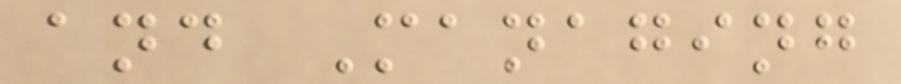and Managing
